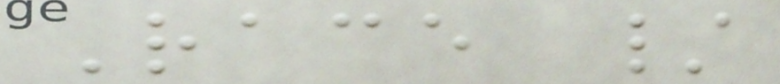Race /
